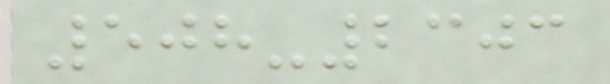508-2303
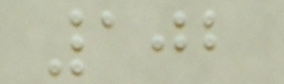102
